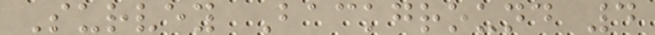Survey Background 4
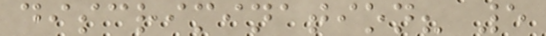discrimination? 5
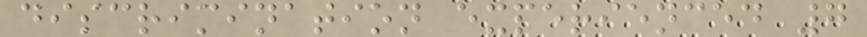discrimination experienced 7
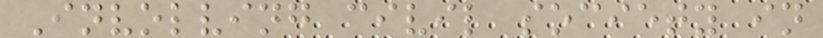Involving civil society in
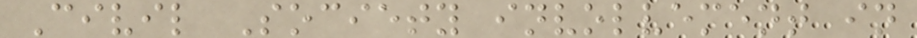Civil Society involvement in
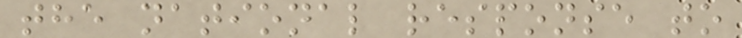the national response to
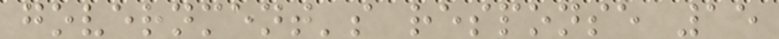government's response 15
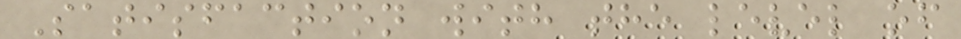Satisfaction with the level of
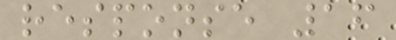response 16
